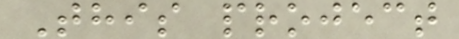This project
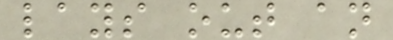lays out an
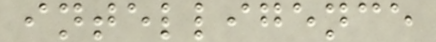intelligence
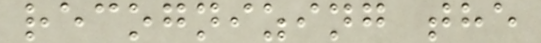recognizing the
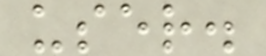user.
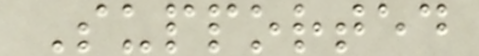Supported
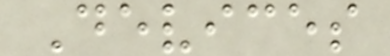Devices
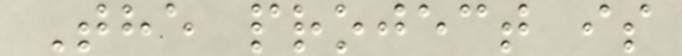The project is
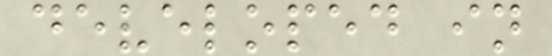developed in
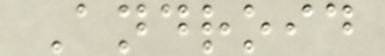Android
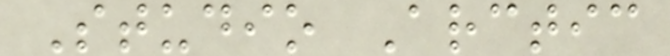Studio Arctic
